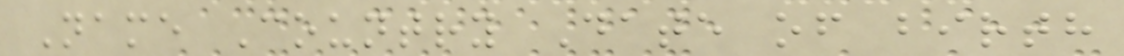Name Country Date of birth
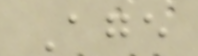Age
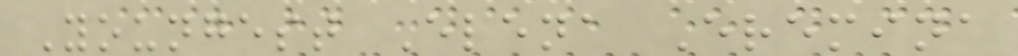Youngest Elena Eremina
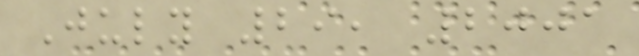July 29, 2001
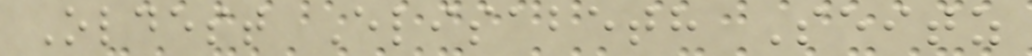Oldest Elisabeth Seitz
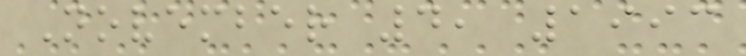November 4, 1993
